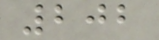202
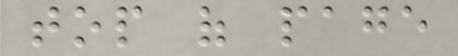top of page
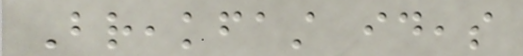Breakfast ideas
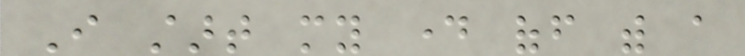I start my day off with a
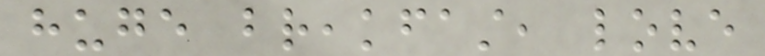huge breakfast, love
